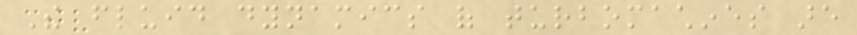The fluid dynamics of turbomachines are
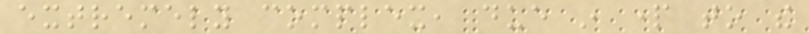extremely complex, due in part to the
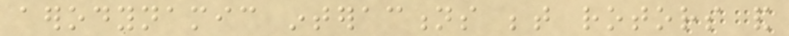aerodynamic interactions between rotors and
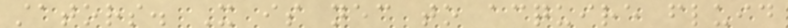stators. It is necessary to acquire fluid
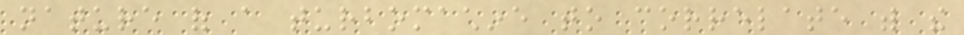nature of a turbomachine to correlate with the
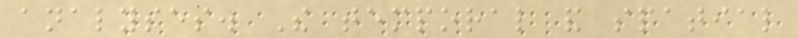analyses. The temporal and spatial
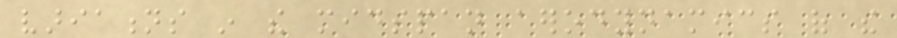variations in the midspan aerodynamics of the
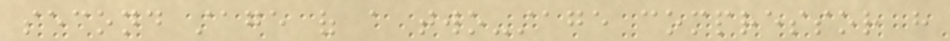second stage of a two-stage compressor have
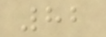82
